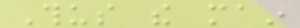Thus the main
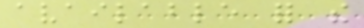available for the
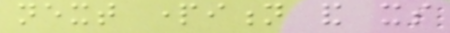next partition and its
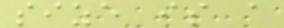size is a
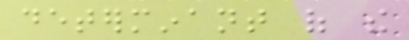determinant of the
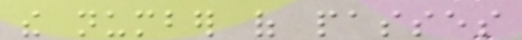the number of passes
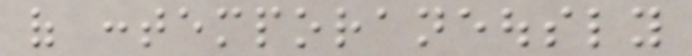of contemporaneously
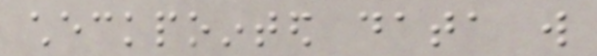checkpointed data will
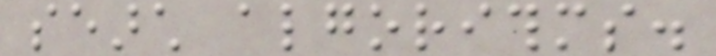search algorithms.
